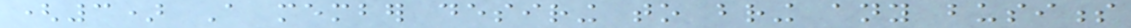(3) A member desiring to bring any business
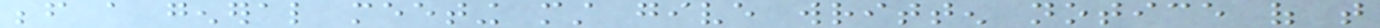before a general meeting must give written notice of that
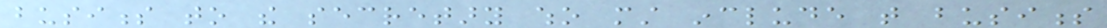business to the secretary who must include that business
